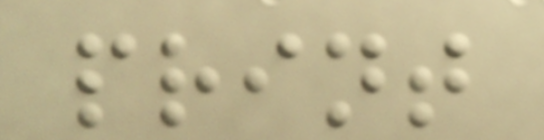print
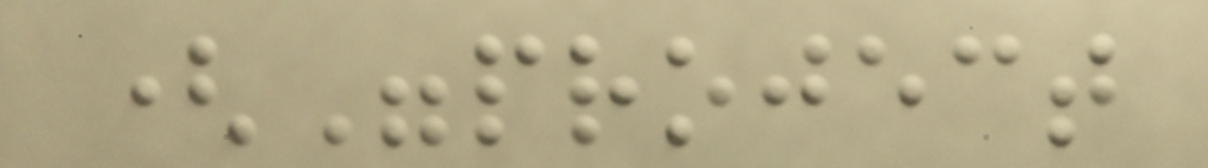("project
